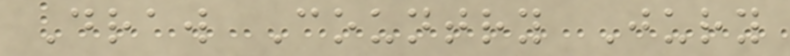Draw Country Jury
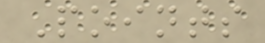Points
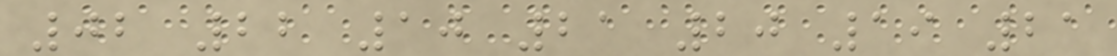02 22 10 21 20 19 21
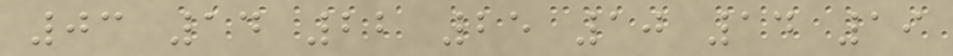03 14 22 25 10 14 19
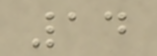14
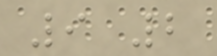9 2
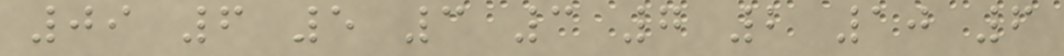09 6 5 3 3 7 2 10 6
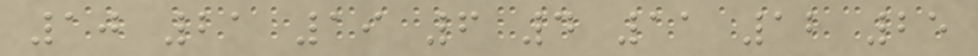10 21 19 6 4 11 12 25
